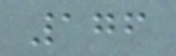176
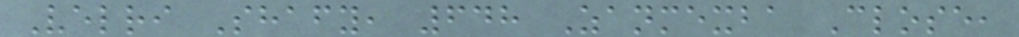Velri Shafy, 648 Zanmexba Close,
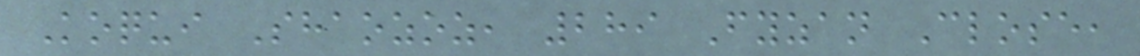Koqui Shaozoz, 289 Fyzan Close,
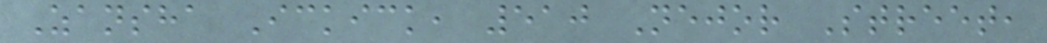Zansha Ickick, 510 Nejor Street,
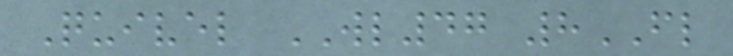Quivel WL47 8FL
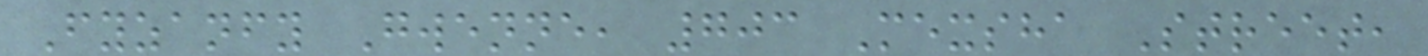Fyzanfy Gwenne, 703 Mexsha Street,
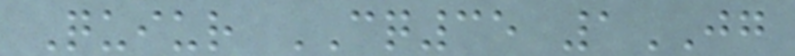Quiur CQ35 1JG
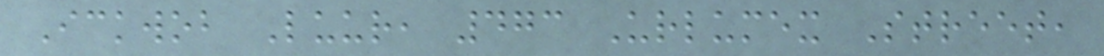Ickwob Luur, 473 Urlumex Street,
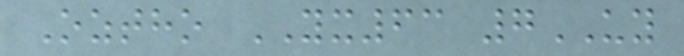Oztho YX63 7UY
